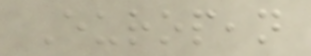European
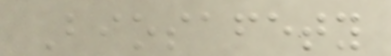Biosafety
